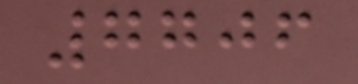7706
